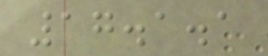17.1.1
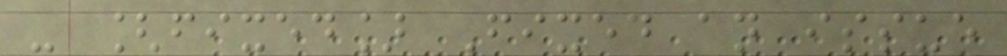- [fixed] Fixed an issue
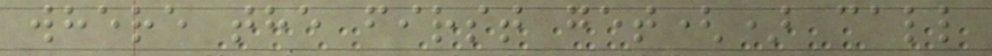where the first get() call
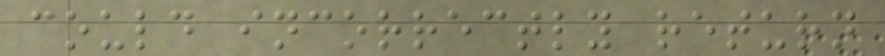could incorrectly return
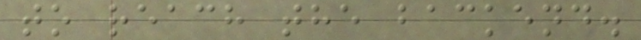to reach the backend.
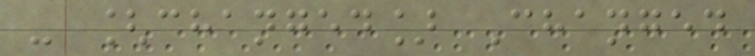- [changed] Changed
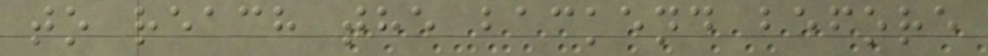to reach the backend before
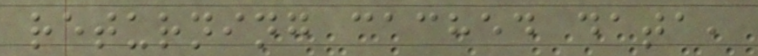returning cached data,
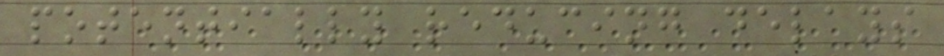potentially reducing delays
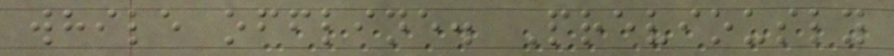while offline. Previously
